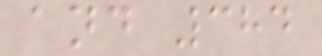and 384
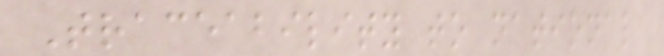Traceability to national
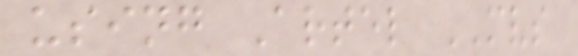using Artel MVS
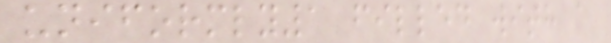uniformly1 filled with a
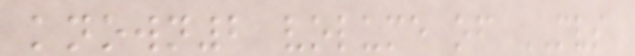known2 volume of MVS
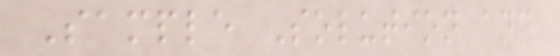Sample Solution and
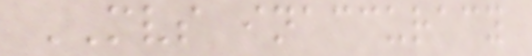MVS inaccuracy
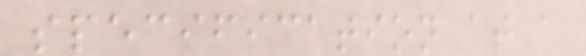specification at a
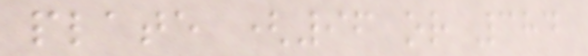plate (96 or 384
